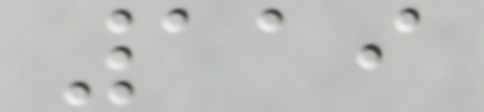119
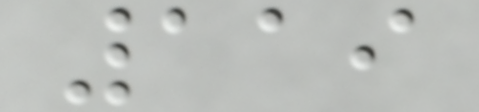119
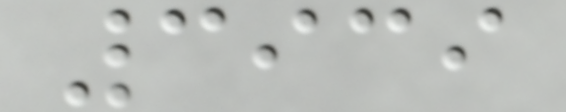3939
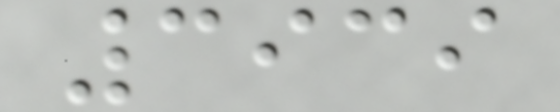3939
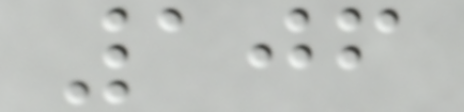106
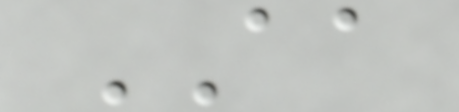AA
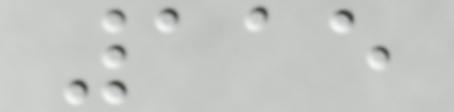115
